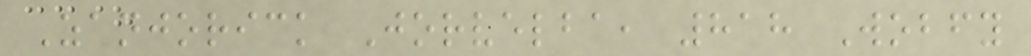Zanjorick Jorvelba, 818 Wobfy
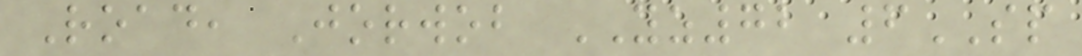Road, Jorwob YZ72 6SP
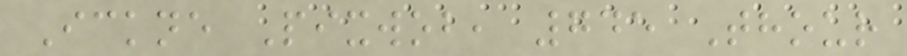Ickne Pixwob, 745 Thour
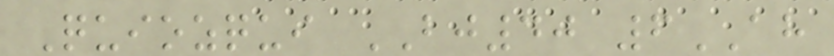Quiozqui BJ40 6AH
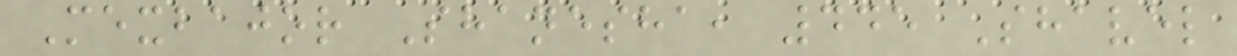Mexbajor Shanesha, 445 Shavel
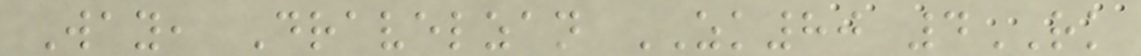Way, Dravelzan ZK80 4RK
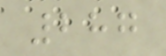287
